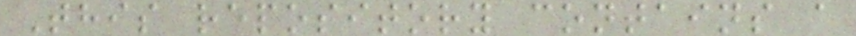This repository contains a
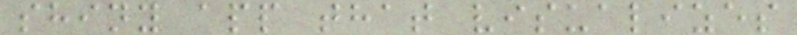shiny app that visualizes
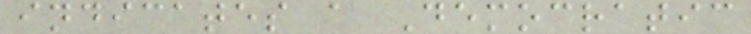indicates a Democratic
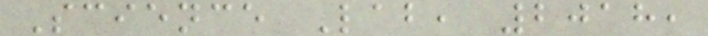Science Lab, 2018,
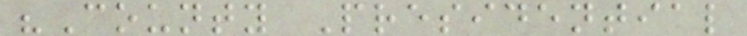"County Presidential
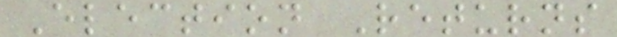Election Returns
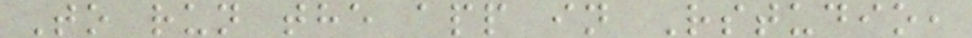To run the app in Rstudio,
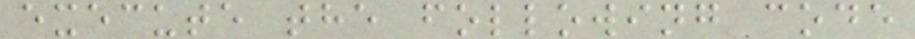execute the following code
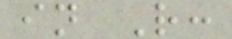in R:
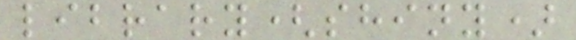library(shiny)
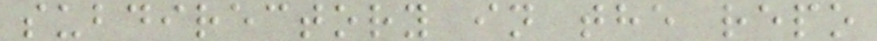subdirectory in the repo
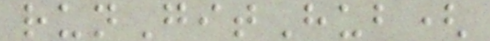runGitHub(
